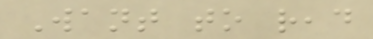Want to read
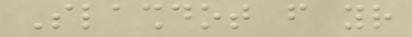Slashdot from your
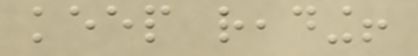keep reading!
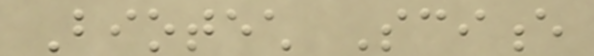Biotech Science
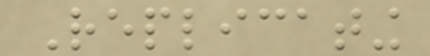Replicating
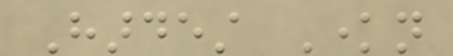Hardest Known
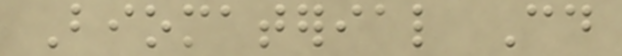Biomaterial Could
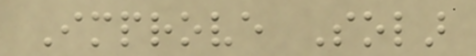Improve Solar
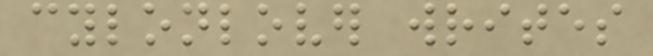cylonlover writes
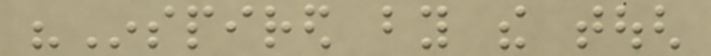"Inspired by the tough
